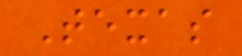Texas
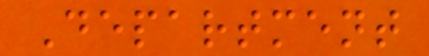Department
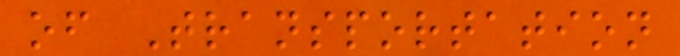of Transportation
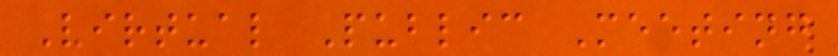Virtual Public Meeting
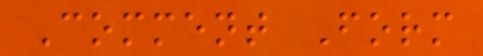Comment Form
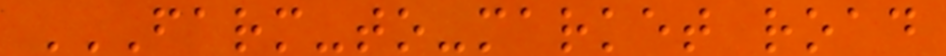FARM-TO-MARKET ROAD
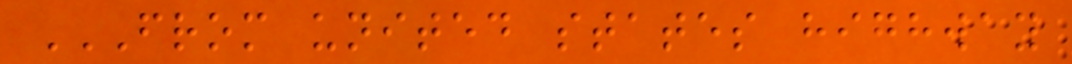FROM UNITED STATES HIGHWAY
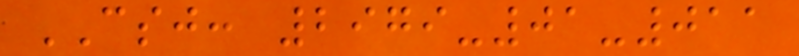CSJ: 2979-01-011
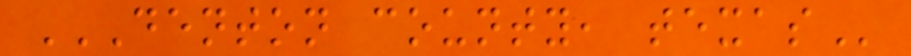DENTON COUNTY, TEXAS
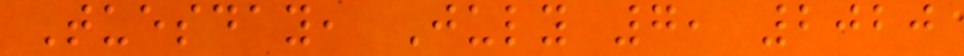Tuesday, July 7, 2020
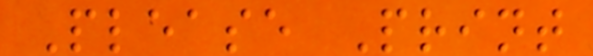Please Print
